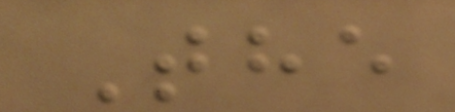The
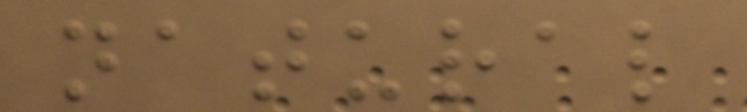natural
